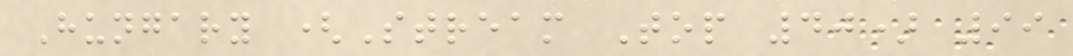Hungary (Stream Top 40) 99
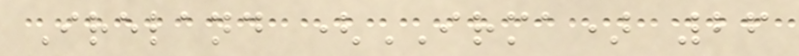Ireland (IRMA) 26
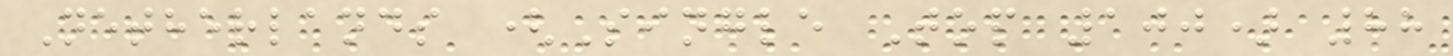Netherlands (Single Top 100) 88
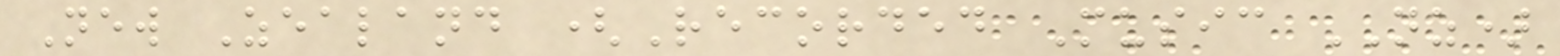New Zealand (Recorded Music NZ)
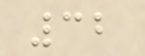32
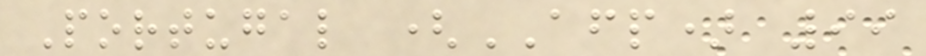Portugal (AFP) 99
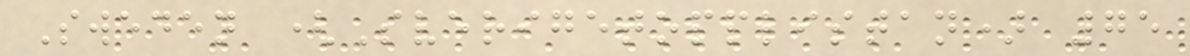Sweden (Sverigetopplistan) 75
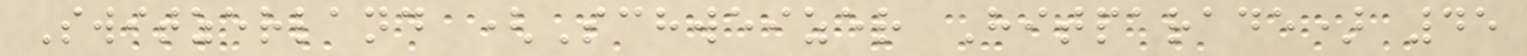Switzerland (Schweizer Hitparade) 45
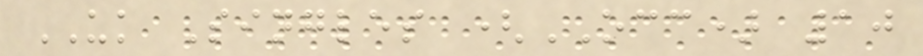UK Singles (OCC) 10
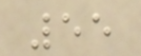55
